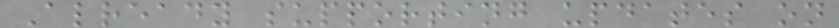Already supporting updates on
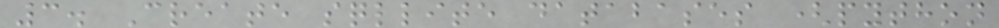3. Create sqllite databases (python
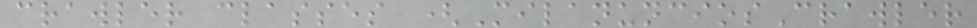crawler classes (MilanunciosCrawler
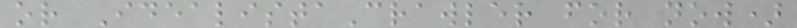or IdealistaCrawler for now)
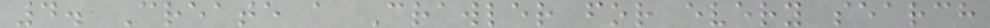4. Create a Crawler for every search
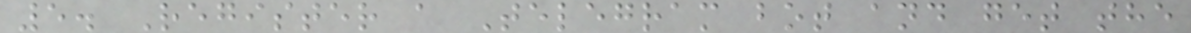5. Register a Telegram bot and get the
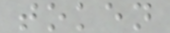token
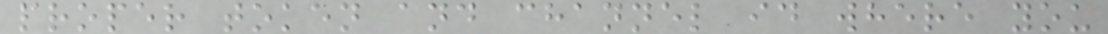proper token and channel id where you
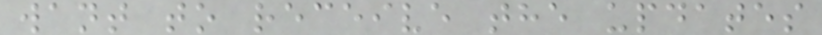want to receive the updates
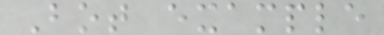Bot example
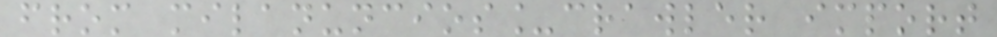from milanuncios_crawler import
